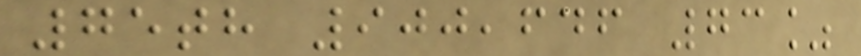75th 900,646 73%
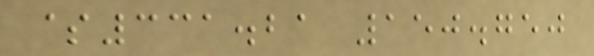$331.21 150.750
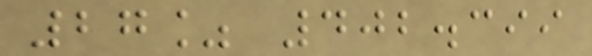27% 402.399
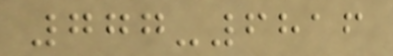777-6816
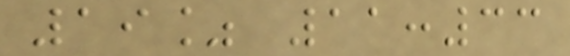19% 11:33
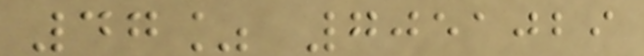47% 7051029
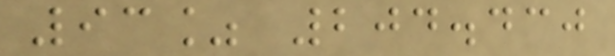93% 204.430
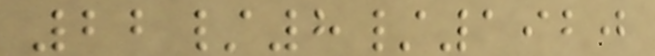22/8/1920
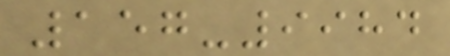157-9984
